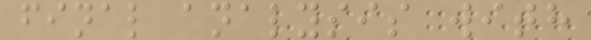final analysis with
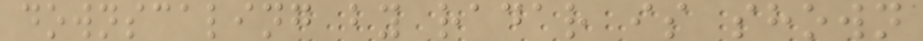downscaling by radar is shown
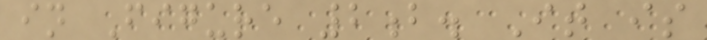in Figure 2b. It is
